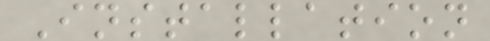Installation
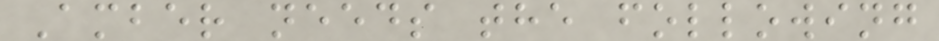Amber needs the following
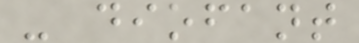- diofant
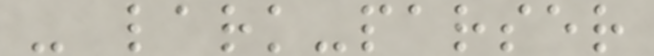- lark-parser
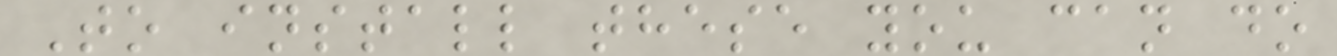To install these you can do
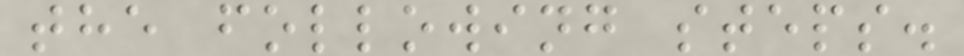the following steps.
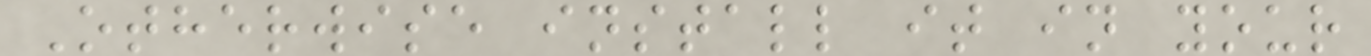Otherwise install it in your
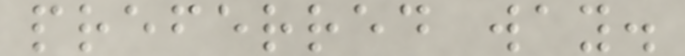preferred way.
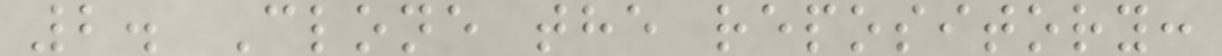2. Clone the repository:
